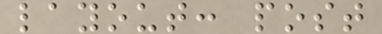layout: post
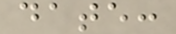date:
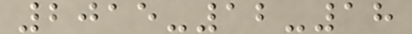2015-12-18
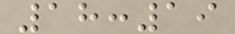18:19
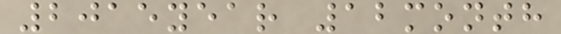2015year 12month
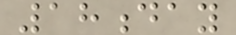18day
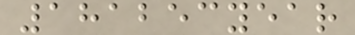181253year
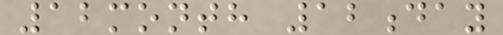12month 12day
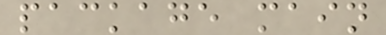package main
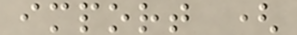import (
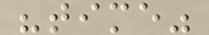"time"
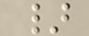}
